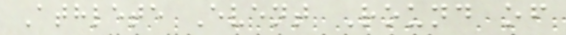Athlete Event Round of
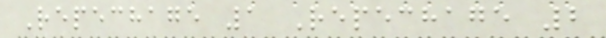Repechage 1 Repechage 2
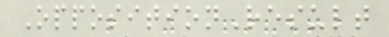OppositionResult
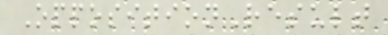OppositionResult
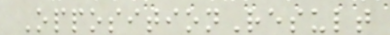OppositionResult
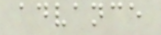advance
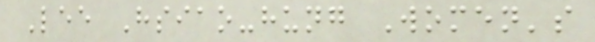Lee Hsiao-hung Women's
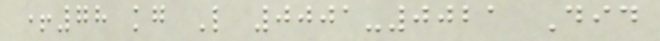+78 kg L 0001-0021 Did
